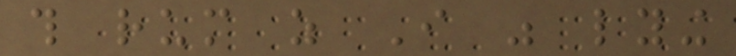this rum as I was lying
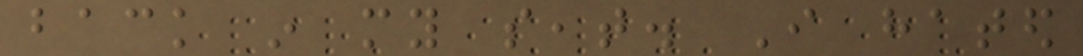back in my seat. I hated
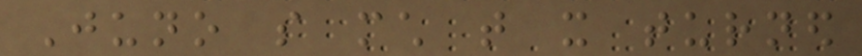Juno so much that it turned
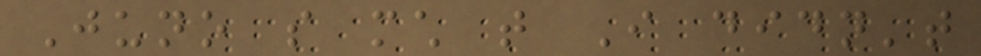Juno so much that I didn't
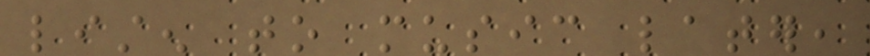listen to music later,
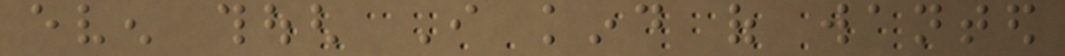even though I kind of wanted
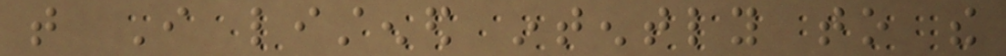that I listened intently to the
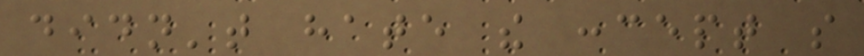didn't hate the concept so
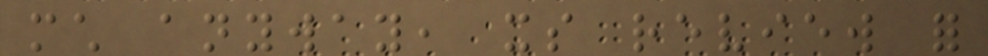much anyway, its review for
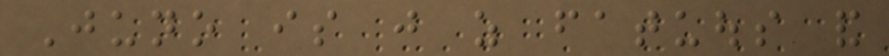Juno is just as fatuous and
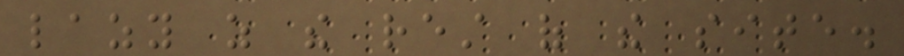lazy as the rest of the site.
